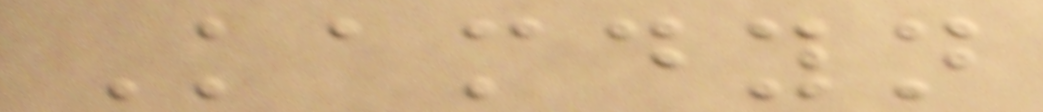Kamdyn
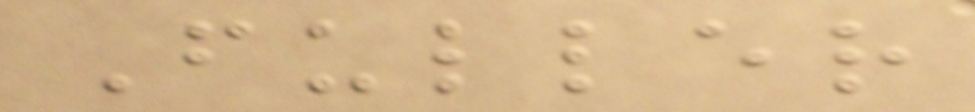Fuller
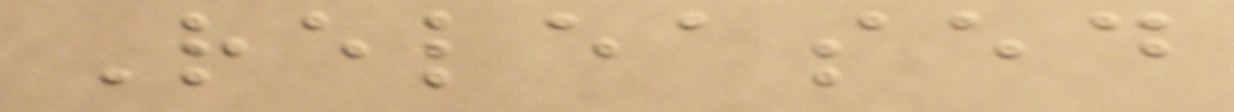Released
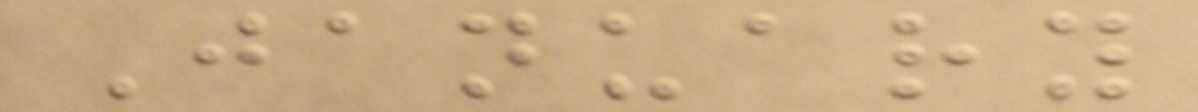January
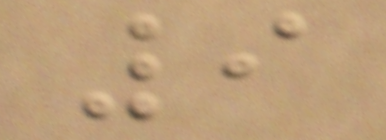9
